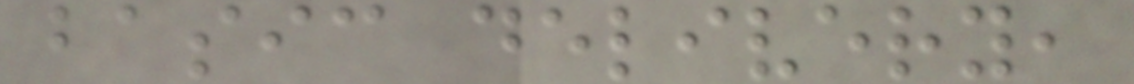basic delivery,
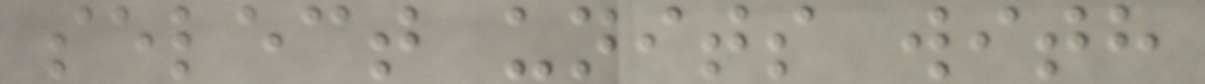select units with
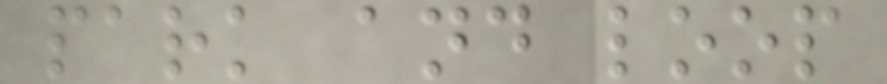park and loop
